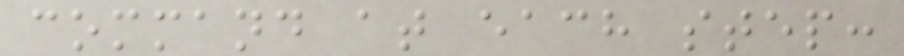command at each step:
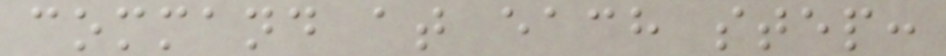command at each step:
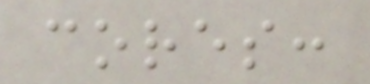cores:
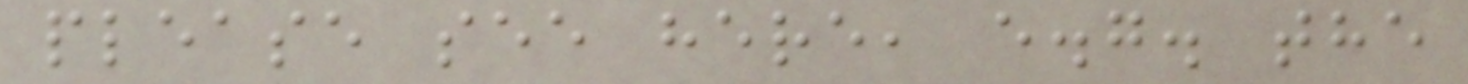please see here, e.g. the
